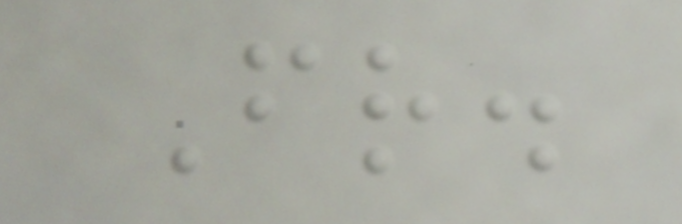Fr.
